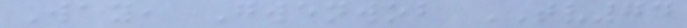Way, Gwenwob TV74
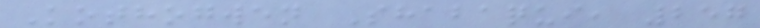Kothogwen Shabaqui, 257
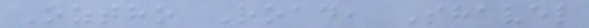Oztho Road, Shavel
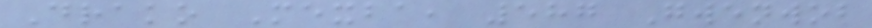Drako Mexba, 587 Gwenwob
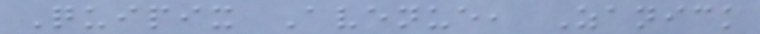Quipix Avenue, Zanick
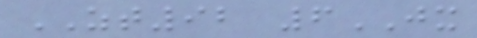ZT92 6JX
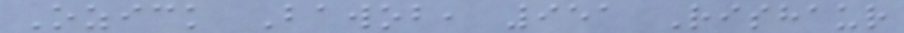Ozick Bawob, 951 Rishaur
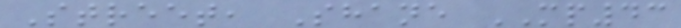Street, Shane MP43
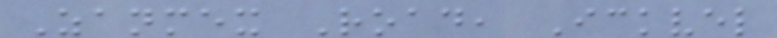Zanmex Road, Ickvel
